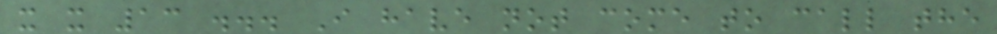x x 13 ... I have not come to call the
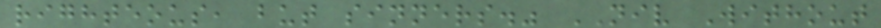righteous, but sinners." NIV Without
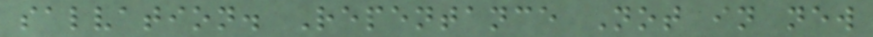salvation. Repentance Not in new
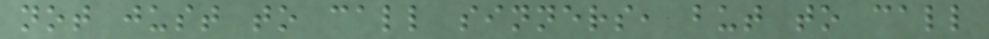not just to call sinners, but to call
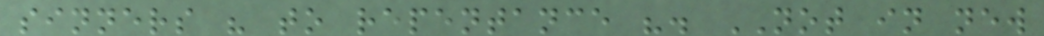sinners " to repentance ". NOT in new
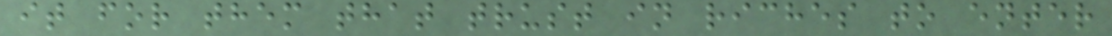it for them that trust in riches to enter
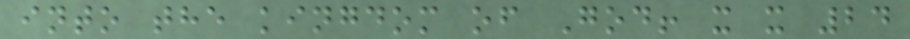into the kingdom of God! x x 24
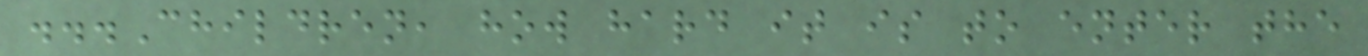...Children, how hard it is to enter the
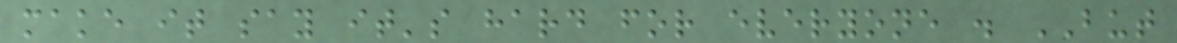make it say it's hard for everyone . BUT
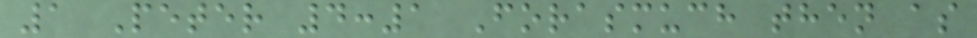1 Peter 4:1 Forasmuch then as
